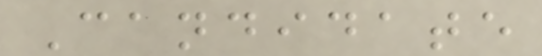Candidate
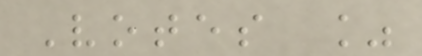Votes %
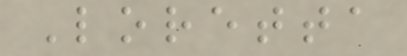Loretta
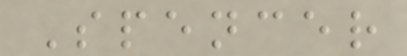Spencer
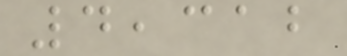4,312
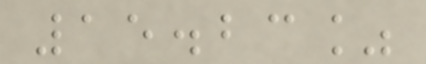15.23%
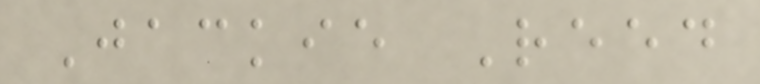Jackie Reed
